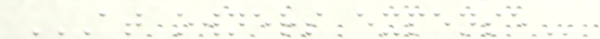AT OWNERS EXPENSE
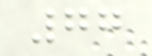77
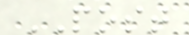POST
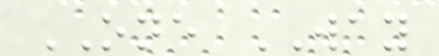ONE WAY
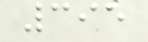395
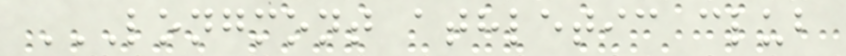LONGMONT ATHLETIC CLUB
